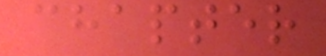chapter
